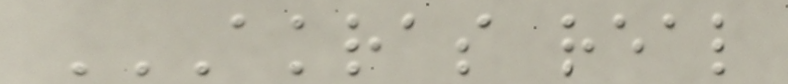AKRAS REAL
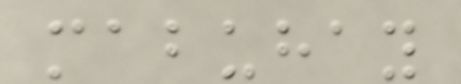mabuhay
